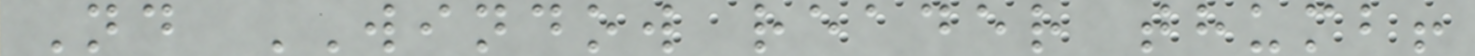Nd WINDOW reader thumb!
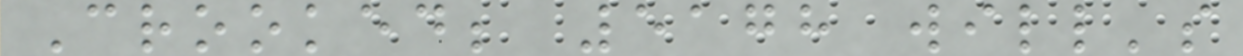Crooked; 5178 will's
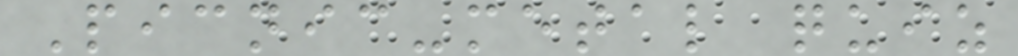Picnic-metal quiz
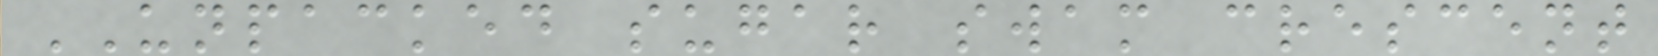UNPACKED sugar swam crescent
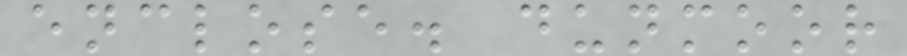enclose. dunmoor
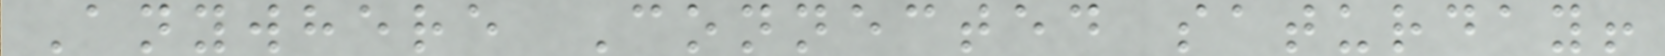Anywhere Connected saturday!
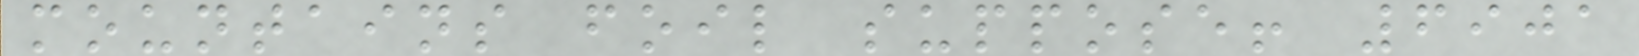mountains foil suppose! 6901
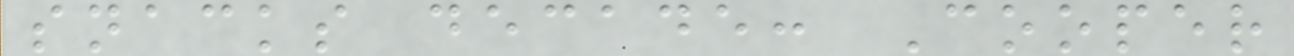snacks decade: Cooper
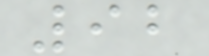92
